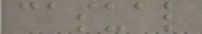casual
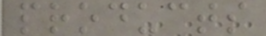products
